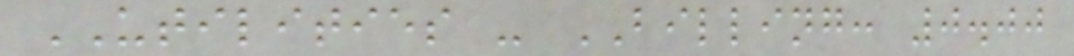UTILITIES - BILLING: 0.00
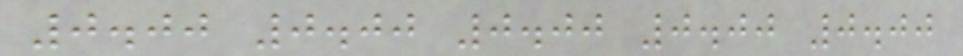0.00 0.00 0.00 0.00 0.00
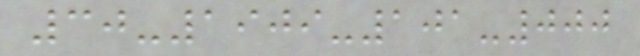30-1909-101-000
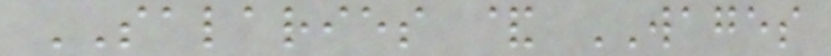SALARIES & WAGES
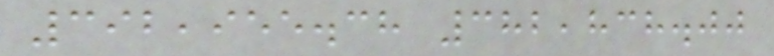392,955.38 382,838.00
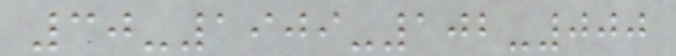30-1909-102-000
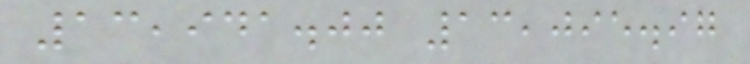13,941.00 13,095.97
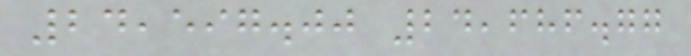24,597.00 24,686.77
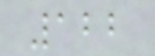122
